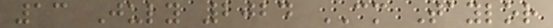13 July 2024 CM Taylor
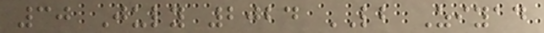30 July 2024 LB Ziyad
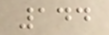144
